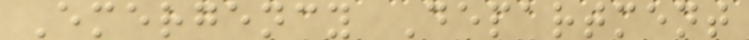Emergency Department
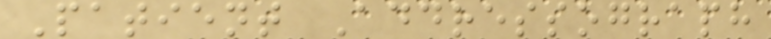Patient Addressograph
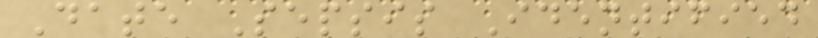Date Sepsis Identified
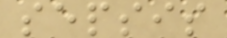sepsis
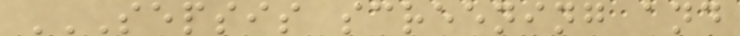SEPSIS SCREENING AND
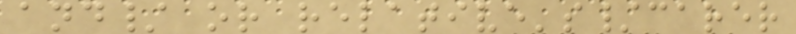and/ or relative's/carer
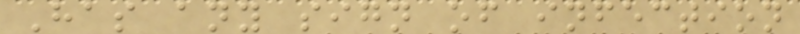Has any sign of infection
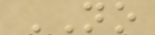NO
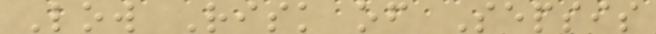Low Risk of Sepsis
